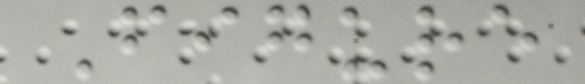Figure
